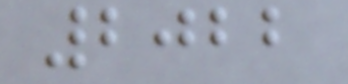2022
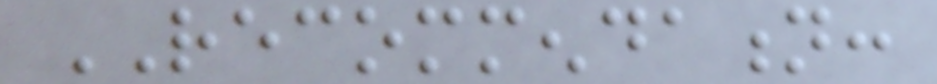RECOMMENDATION:
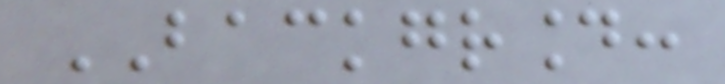BACKGROUND:
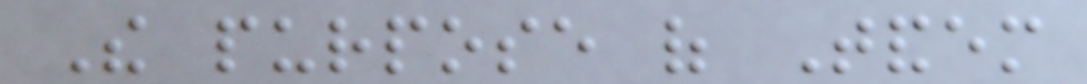The purpose of Tandem
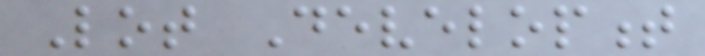Lot Development
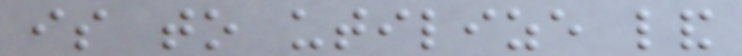is to utilize land
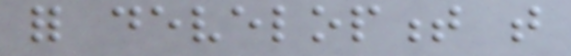for development that
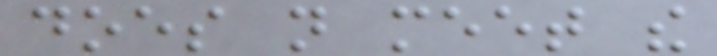does not meet the
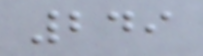249
